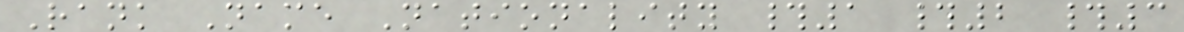Rank Name Nationality #1 #2 #3
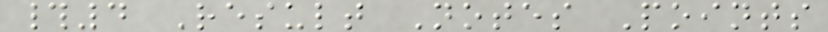#4 Result Notes Points
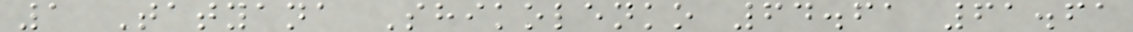1 Tatyana Shikolenko 64.61 61.61
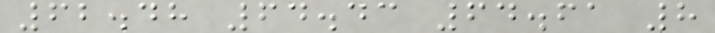62.48 64.43 64.61 8
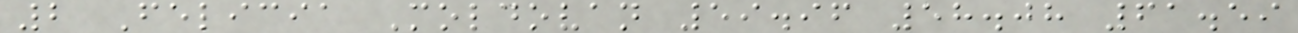2 Felicia Moldovan 59.96 58.08 61.59
